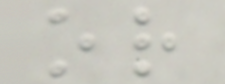or
